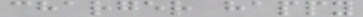charger happy
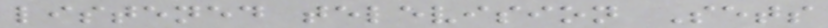listened television Sets
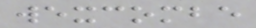wexcombe
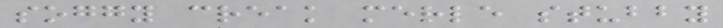soggy creak merle stubby
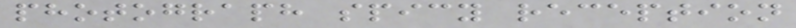photograph spicy reception
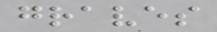graves
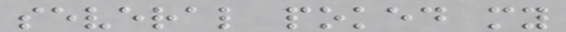several poked my
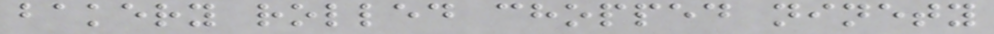bakery rolled chopped ninety
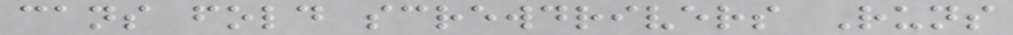cans fold screwdrivers Runs
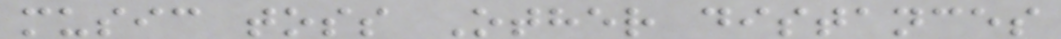music toss Other distances
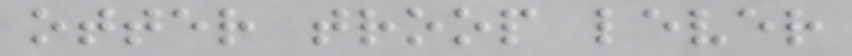otter troop lever
